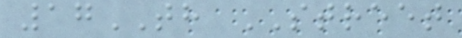17TH STREET
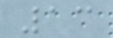13
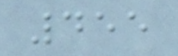455
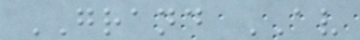GRAND AV
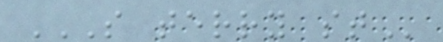S TERRY ST
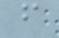f
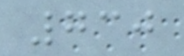730
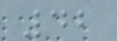42
